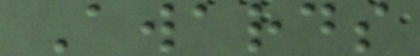Awards
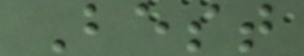Best
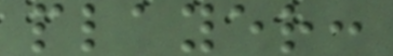player:
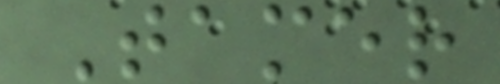Tamer
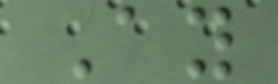Ay
